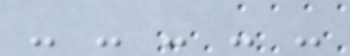- - - - -
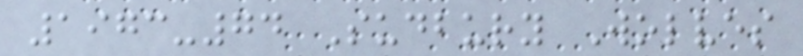1973-74 Sudbury Wolves
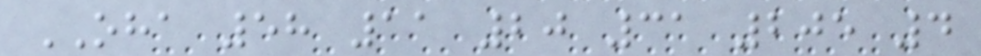OHA 58 11 20 31 205 4
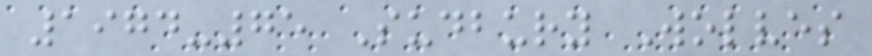1974-75 Sudbury Wolves
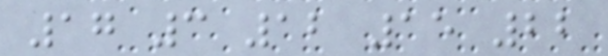17 3 12 15 22
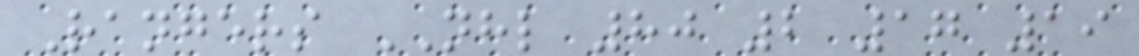Rangers NHL 80 2 17 19
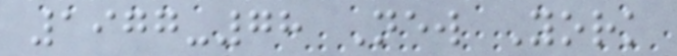1977-78 New York
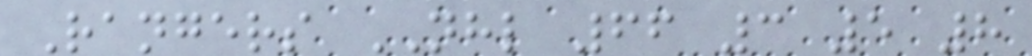Rangers NHL 66 3 5 8
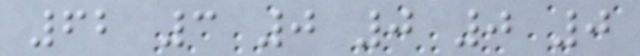62 3 0 0 0 0
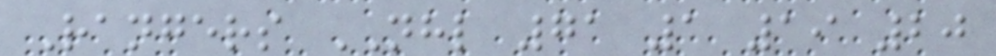Rangers NHL 71 1 19 20
